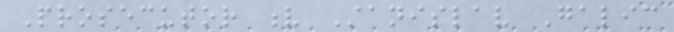Prosecutor v Stanislav Galic
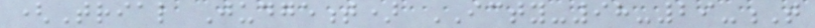(Trial Judgement) ICTY-98-29-T
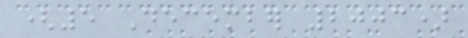(5 December 2003)
